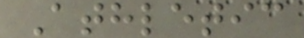Athletic
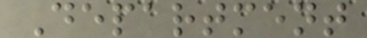Department
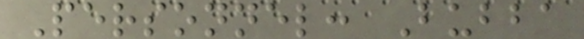Personnel: Bubba
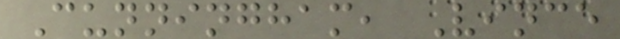Cunningham, Vince
